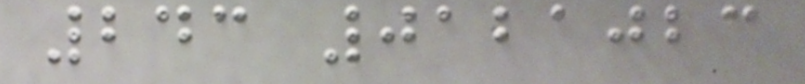243 0121023
